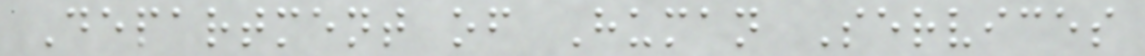Department of Human Services
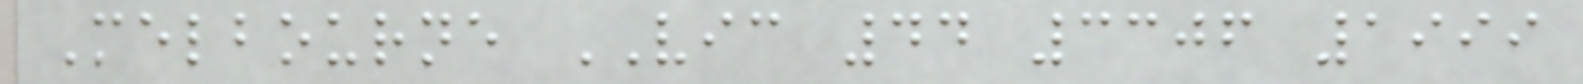Melbourne VIC 44 3306 1999
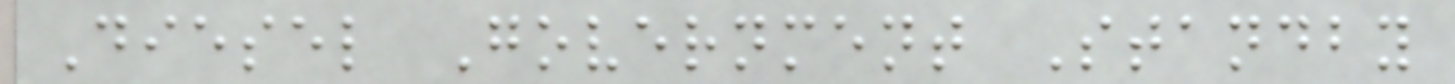Diesel Government Standby
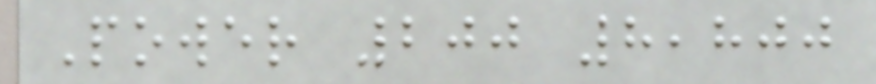Power 200 8,800
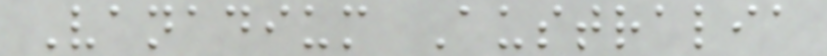Vanadium Australia
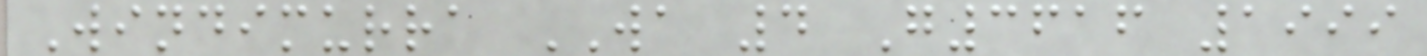Windimurra WA 4 G3616 1999
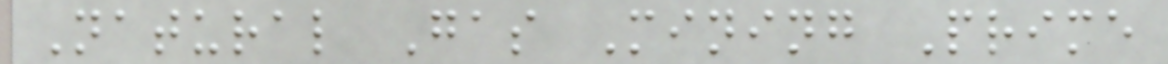Natural Gas Mining Prime
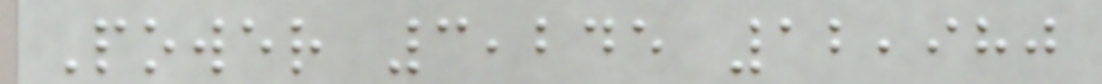Power 3,245 12,980
